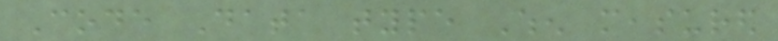Code Data type When measured
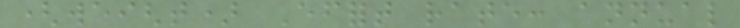(weight) Effort rate: annual
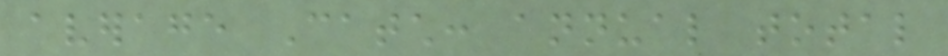average Catch: annual total
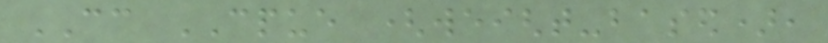CC CPUE (weight-based),
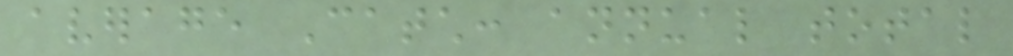average Catch: annual total
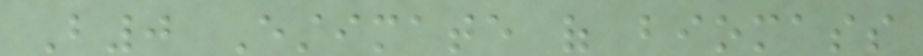B0 Estimate of biomass
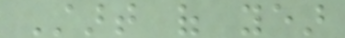Start of year
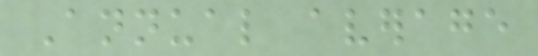Annual average
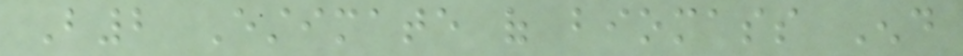B2 Estimate of biomass End
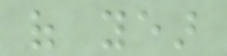of year
